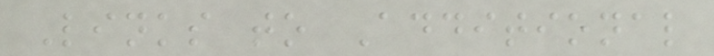Links to Additional
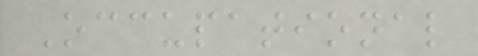Occupational
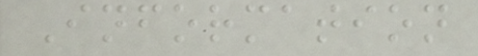Information
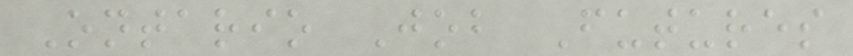Ontario Job Futures
